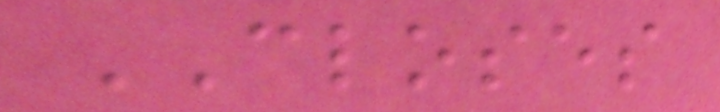CLOSES
